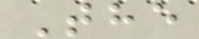The
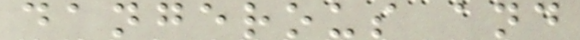dangerous and
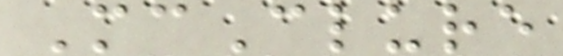McClure
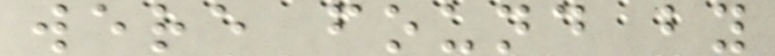were found by
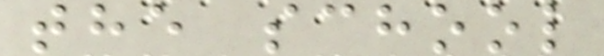the school
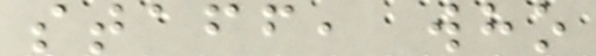staff, who
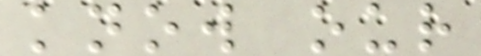know our
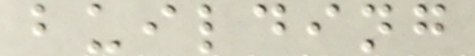building
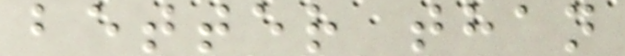better than
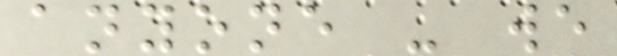anyone - we
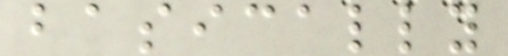basically
